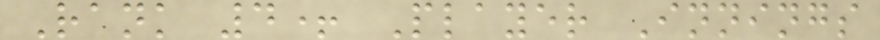Rank 4+ Player Innings
